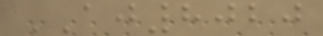AJ8020
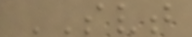SVT
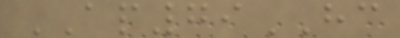AP79HC
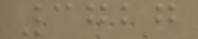3727
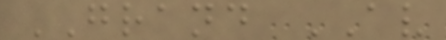GRAND AV
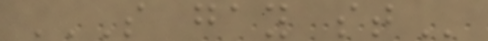S GAY ST
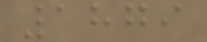1879
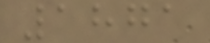1871
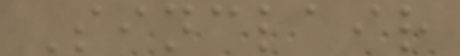Sinclair
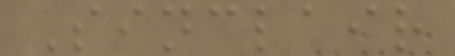Sinclair
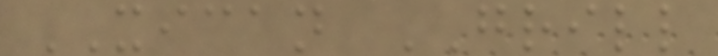XICAN GRILL
